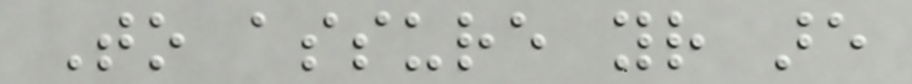To assure your are
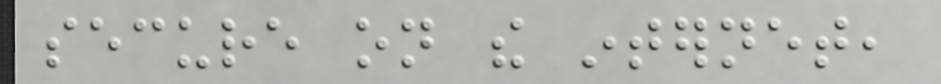secure on the internet,
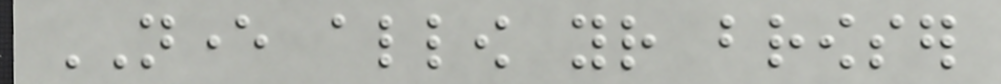NEVER allow your browser
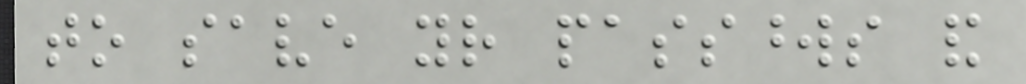to save your passwords and
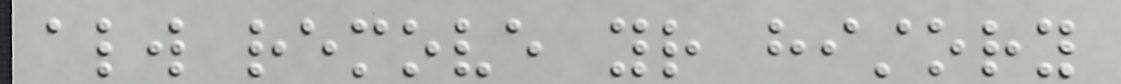always remove your history
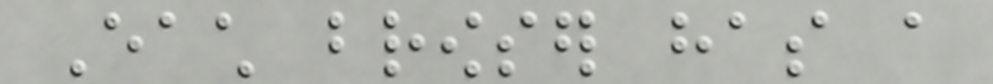Each browser has a
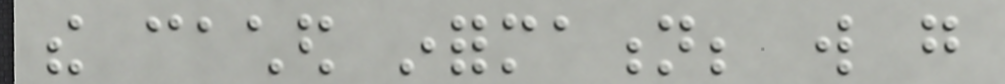the cached information; will go
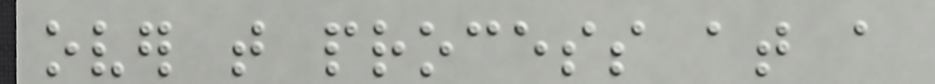over that process at a
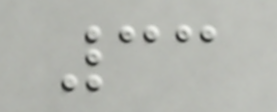33
